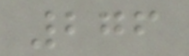276
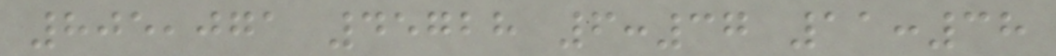805,071 45728 6:37 11:38
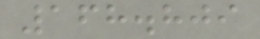168.809
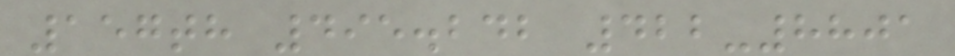157th 495.242 422-8801
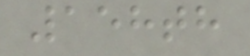158th
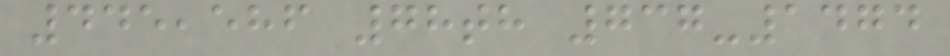445,586 78th 737-1474
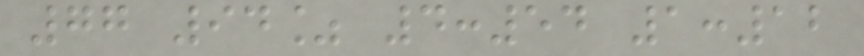77 94% 4:54 1:12
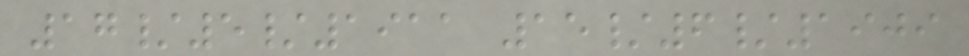17/5/1911 15/6/1909
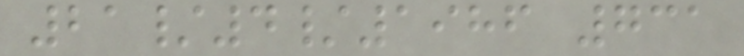21/4/1986 731
